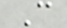C
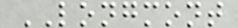LONGMONT
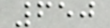650
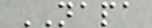NAPA
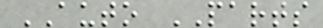AUTO PARTS
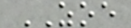ZOE
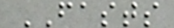FASTS
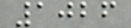1026
